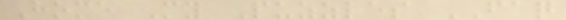Home My Puzzles FAQ
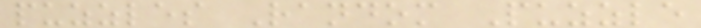puzzles Random Puzzle
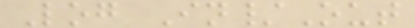Log In/Out
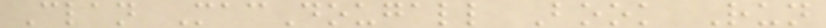Clan MacDougall Book Run
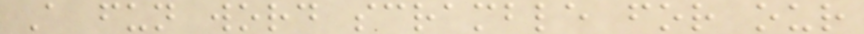A fun word scramble for our
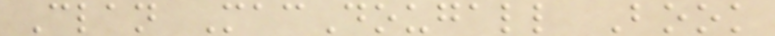Clan MacDougall Book
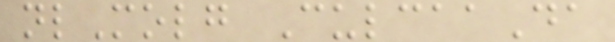nlMolg CulcaaDa
